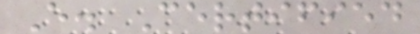E. Certified
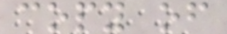copy of
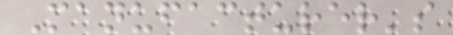Manufacturer's
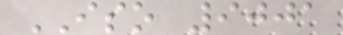ISO 9001
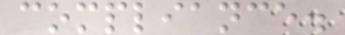compliance.
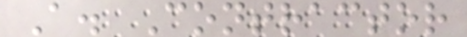A. Contractor
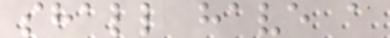shall have a
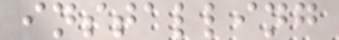installing
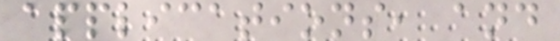applications, and
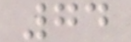74
